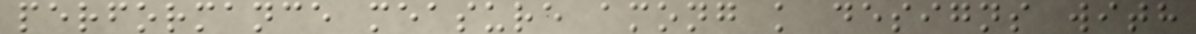performance measure among k designs with
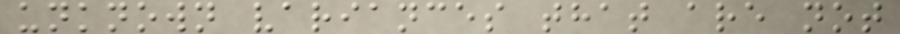unknown variances that are not
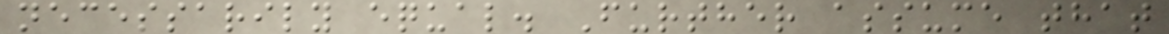necessarily equal. Further assume that
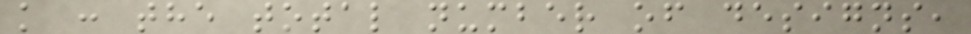k : the total number of designs,
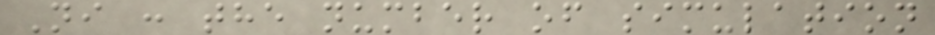Ni : the number of simulation
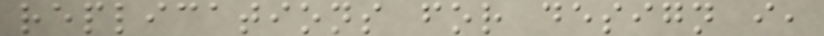replications for design i,
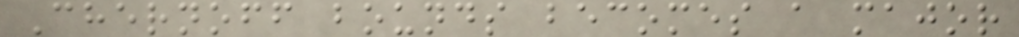Chernoff bounds becomes a major
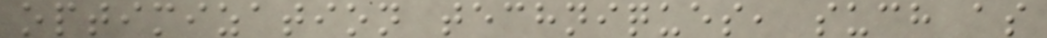optimization techniques, such as
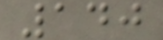140
